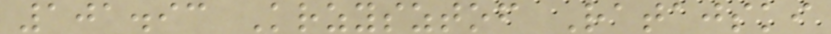101.93 Krzysztof Ratajski
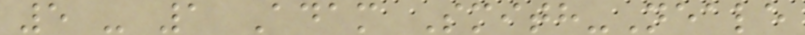5 - 1 Adam Smith-Neale
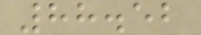88.52
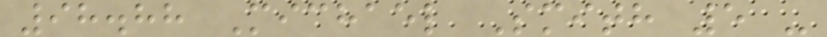98.88 Michael Smith 5 -
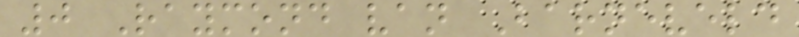0 Raymond van Barneveld
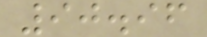90.96
